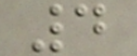4
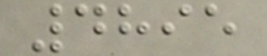4895
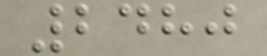2480
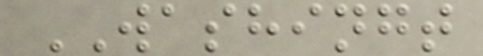WASHINGT
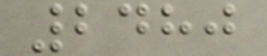2480
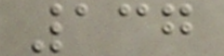137
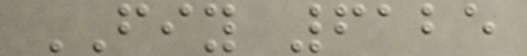FIY 6125
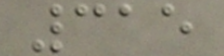315
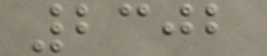2302
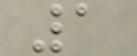1
